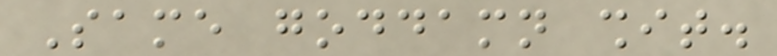Same goddamn shit.
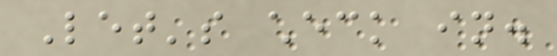Let's check in.
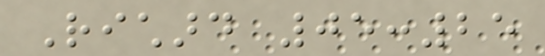Richard 05:25
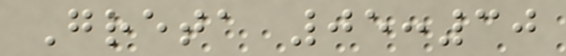Greta 05:30
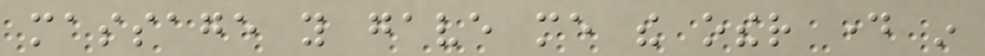massage you gave me the other day in
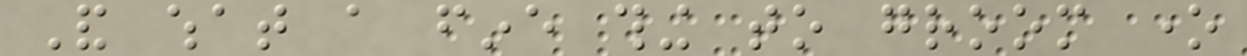And what a fine thing to groom one
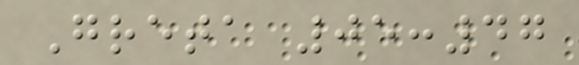Greta 05:47
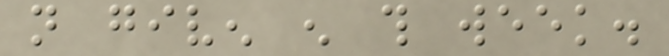not given enough this week.
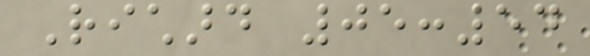Richard 05:54
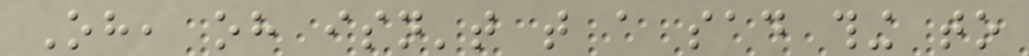Oh, oh isn't that a sad thing to
